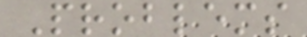Problems
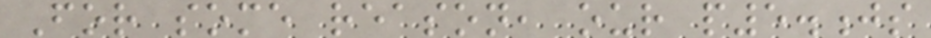For some reason, our p5.js
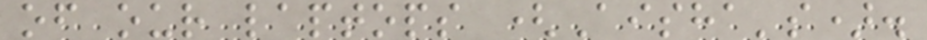of our laptops (Aisha's).
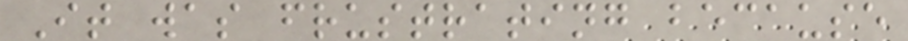It was frustrating because
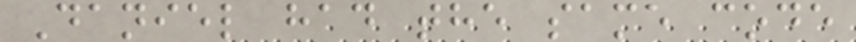Daniel had the same code
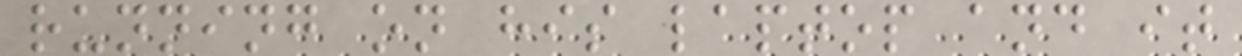running on his laptop and it
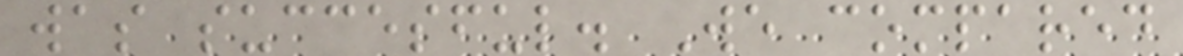was succesful. We compared
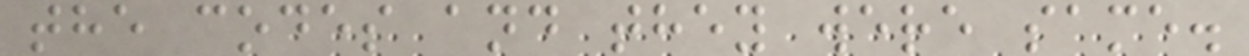the codes and they were same.
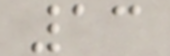13
